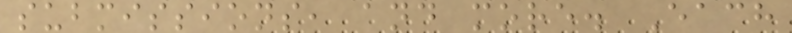submissions, and more. Each
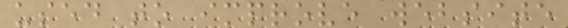used to improve website
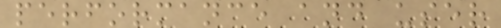performance and user
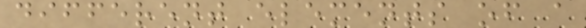different elements of a
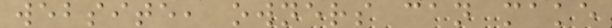website, owners can make
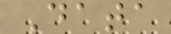Data
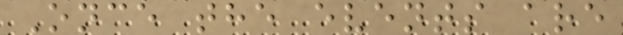Once the events are
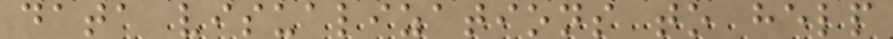data visualizations to help
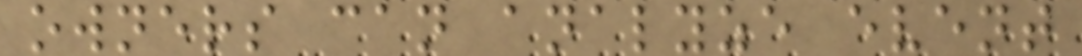owners can analyze event
